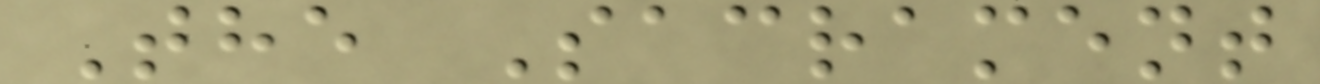The Sacrament
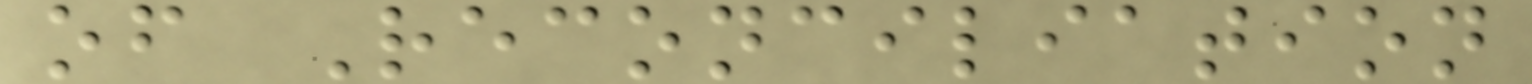of Reconciliation
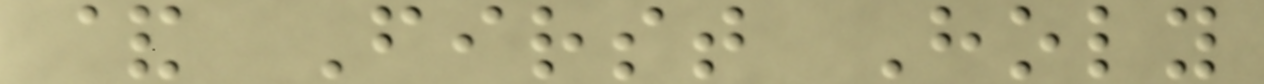& First Holy
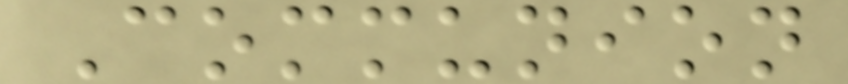Communion
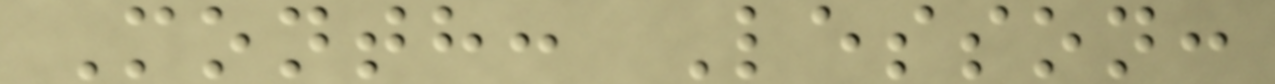Month: Lesson:
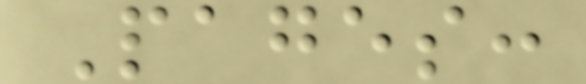Pages:
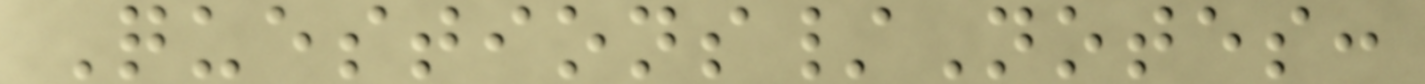Questions/Notes:
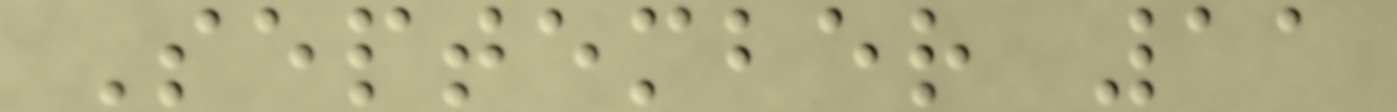September 11
